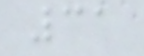31
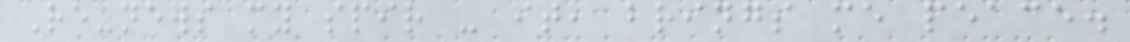Re-news my spir - it, brings me peace.
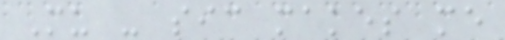Mu - sic makes me
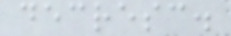decresc.
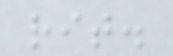rit.
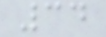34
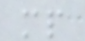mp
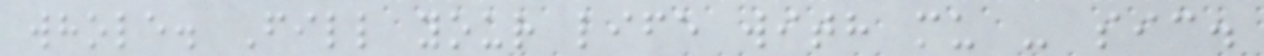whole. Fill your life with mu - sic.
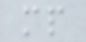mp
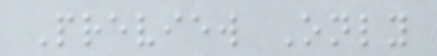Preview Only
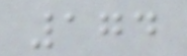174
